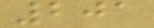201
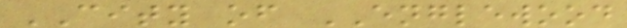CITY of ENGLEWOOD
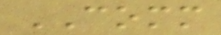COMM
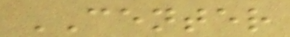CENTER
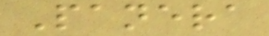Panera
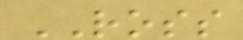ROSS
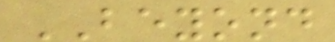BEYOND
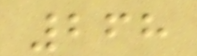268
